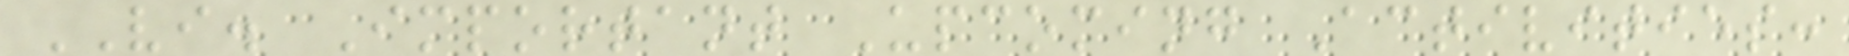VI. Important Upcoming Activities:
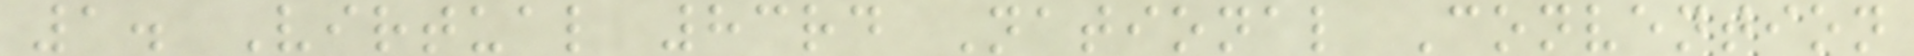1. Virtual 83rd National Convention
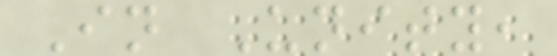In Unity,
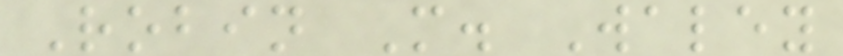Robin M. Waley
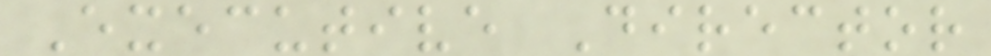Executive Director
